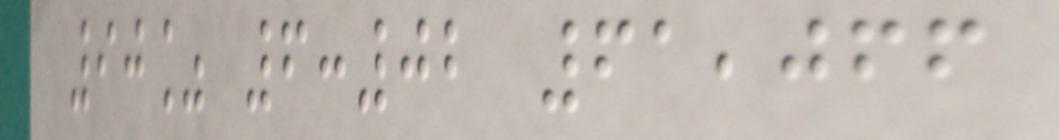90% 6:02 61,066
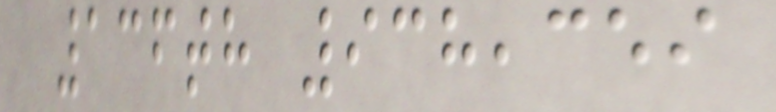136th 938,359
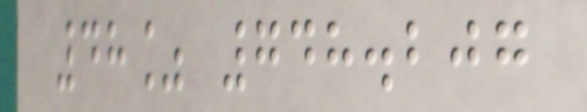48% 748.207
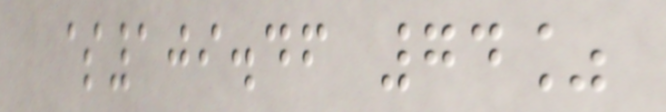$109.46 74%
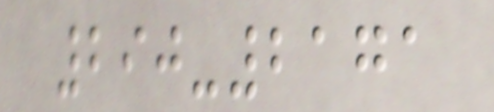290-2171
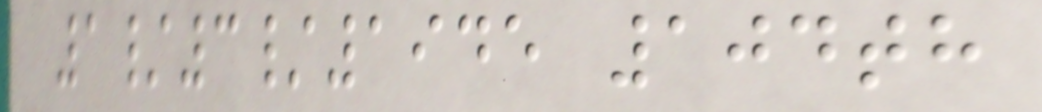1/3/1945 104th
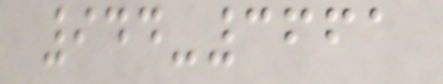944-3661
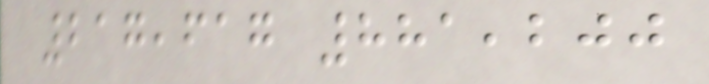217,617 881,200
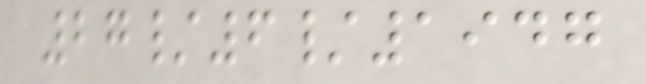27/6/1947
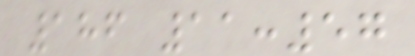186 11:57
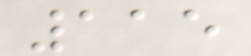115
